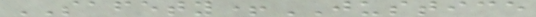SAFETY+JUSTICE
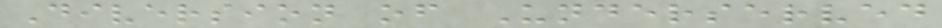Diversion of Underserved
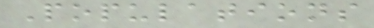Populations
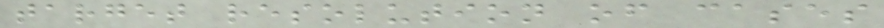target resolution of cases
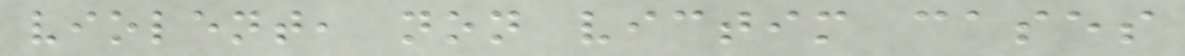violent, non victim cases
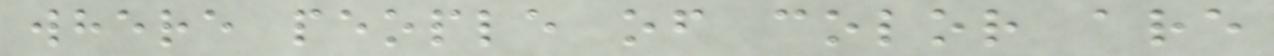where people of color are
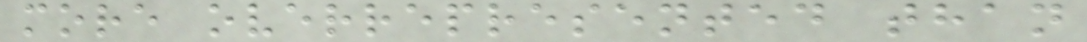more overrepresented than
